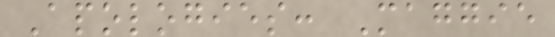Apologies: Maggie
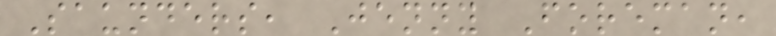Saunders, Jenny Foreman,
